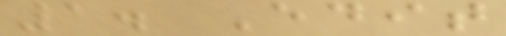1. Edit
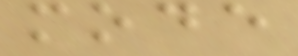mode
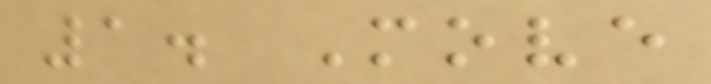1. Move
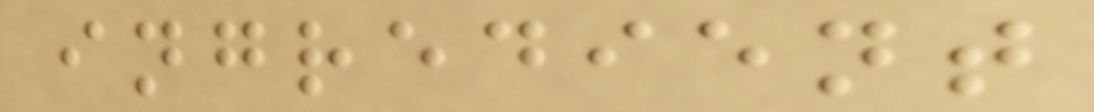ingredient
